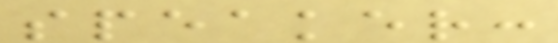speaker:
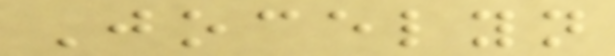Jocelyn
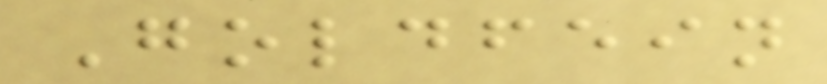Goldfein
